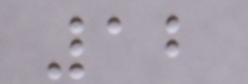12
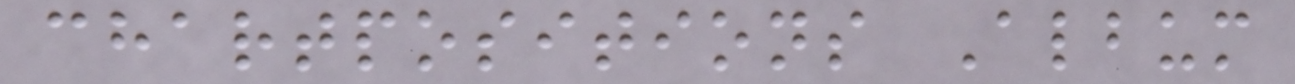chartpositions Album
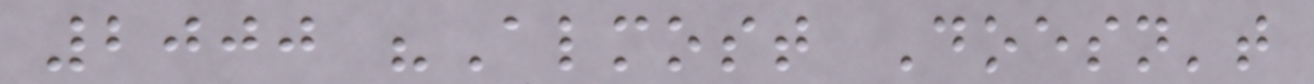2000 "Almost Doesn't
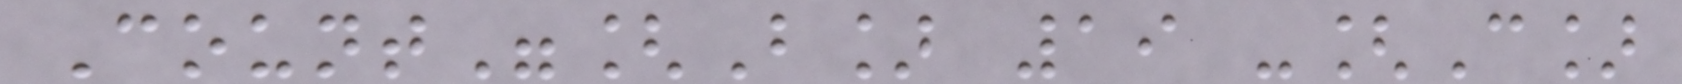Count"[B] 19 -[C]
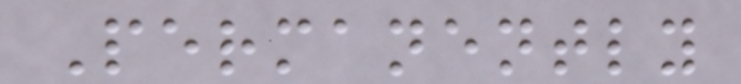Permanently
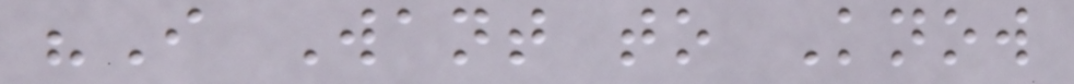"I Want to Know
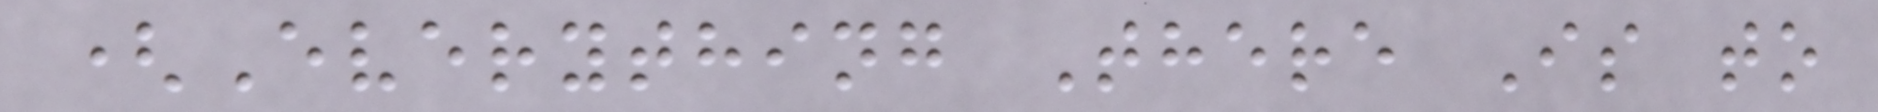(Everything There Is to
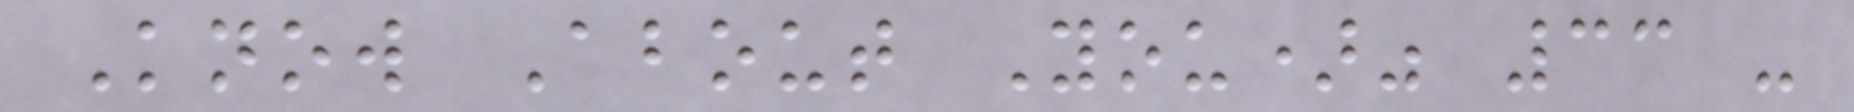Know About You)" 33 -
